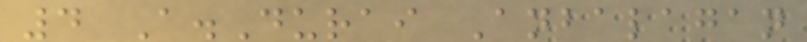4 A.Durai Anbalagan
